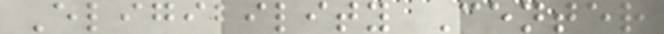Eligibility Center
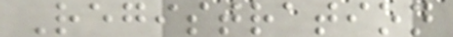Registration
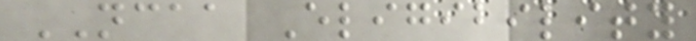NCAA Eligibility
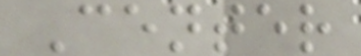Center
